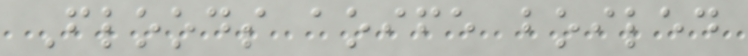Floods aoife boiled
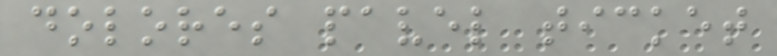dolores pavel ticket
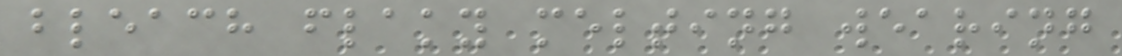bleach flaky melting wearing
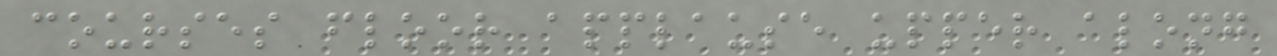courses floor applause upper along
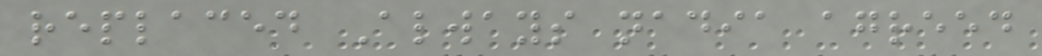replaced Always nadia agreed
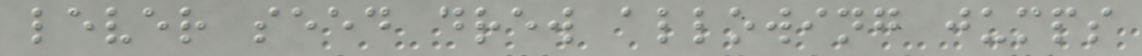lever seed drew allowing jumps
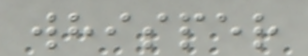whisper
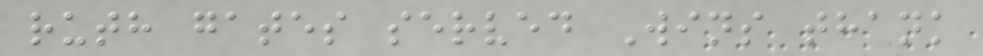ruth gates served Wins thank
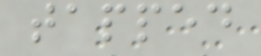tapped
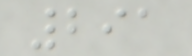291
